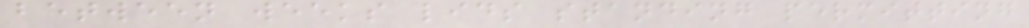between weeks lids standing permitting
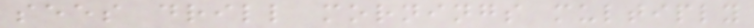sees drill mornings multiply
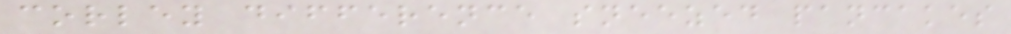corley difference sneezed pancakes
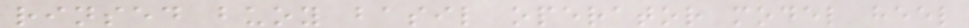rinsed buoy basil operator model heel
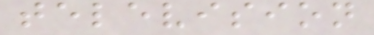television
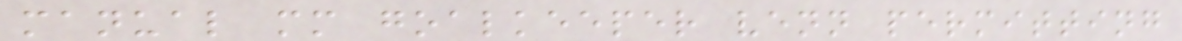manual mm goalkeeper venn permitting
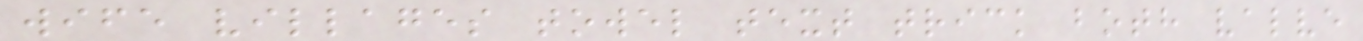wife villages towel text trick both valve
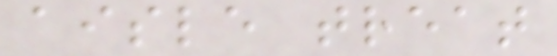aisle treat
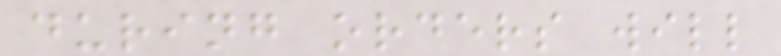during orders will
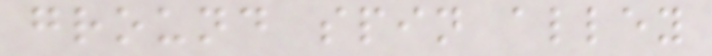ground spin alley
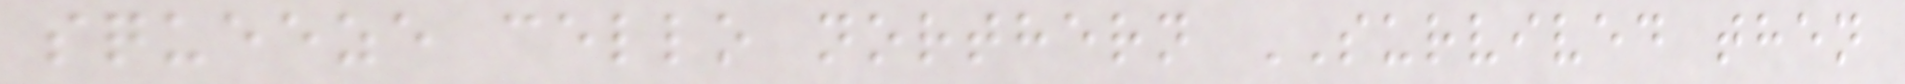squeeze cello northern SURVIVED then
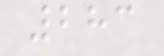283
